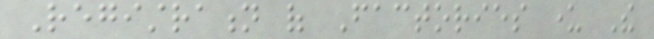Registration of Factories under The
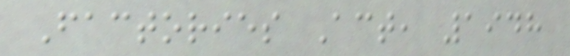Factories Act, 1948
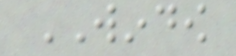WINDOW
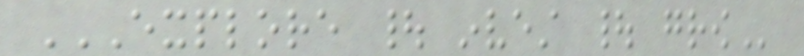EXPLORE | INVEST | GROW
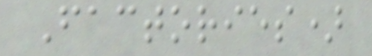Factories)
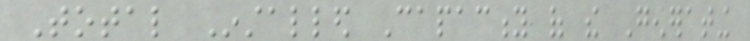Total Installed Capacity of the Generating
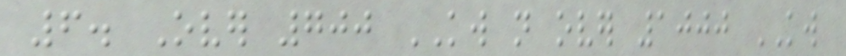6. Over 700 KW not over 1000 KW
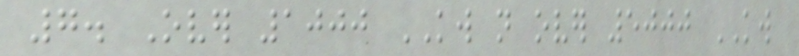7. Over 1000 KW not over 5000 KW
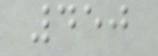450
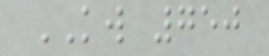KW 750
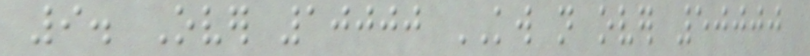9. Over 10000 KW not over 50000
